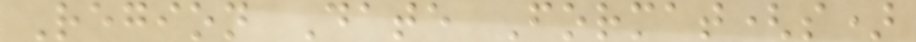Region Date Format(s)
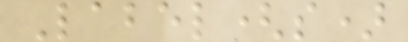Label(s)
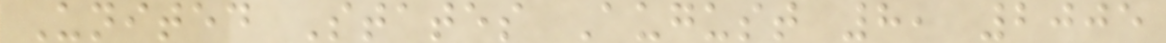United States August 8, 2005
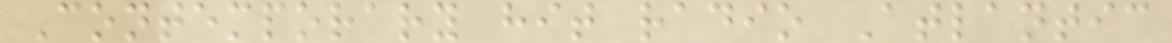Contemporary hit radio Atlantic
